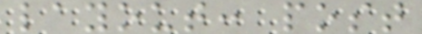layout: post
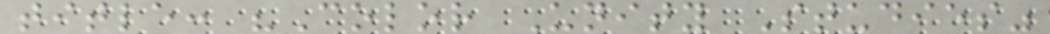title: "Color Unity Studies"
